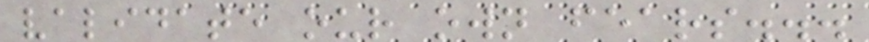validate our own fears...
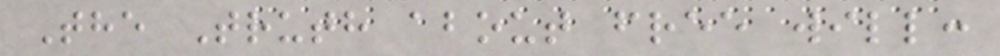The Truth about free will:
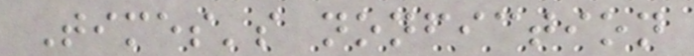Times's nonfiction
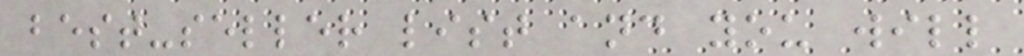best-seller list and you will
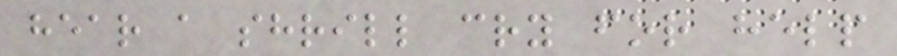hear a shrill cry for help
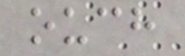ouch
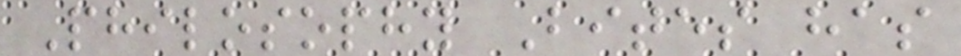Philosophy Bites has
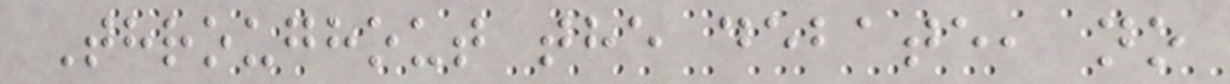Throughout the debate, no
